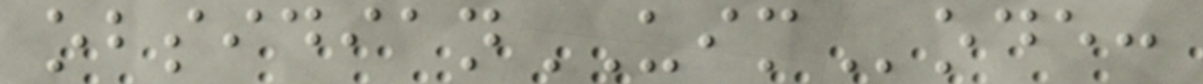obsidianUIMode:
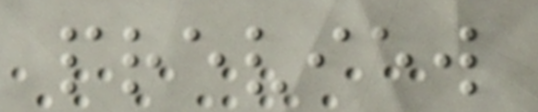preview
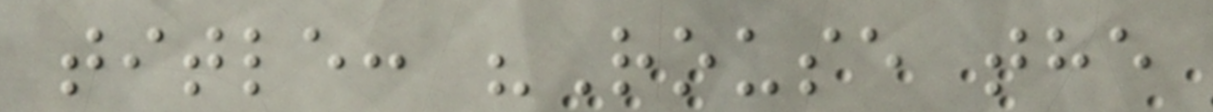title: "Rouse the
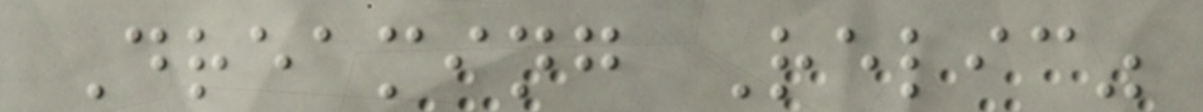Dreaming Relic"
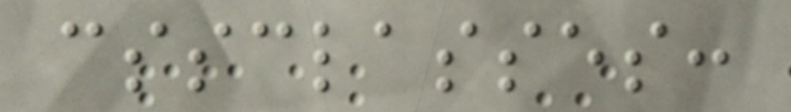cssclasses:
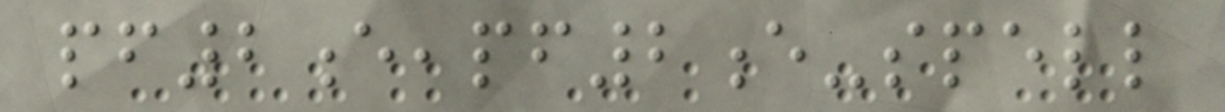pf2e,pf2e-spell
